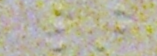}
